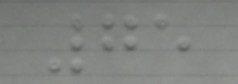75
